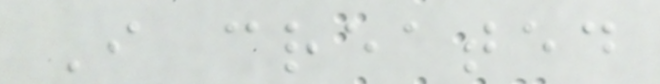I created
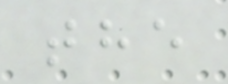the
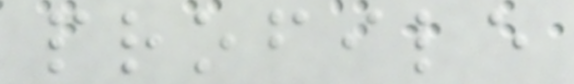profile
